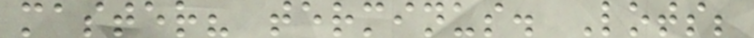master? terminus. Lots;
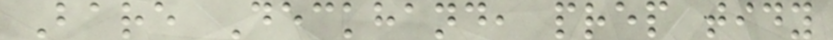Bare Deckhand, prep tidy
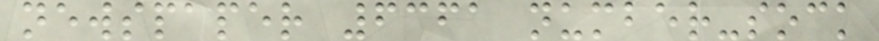newspaper 6361 number-sock
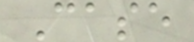Case
